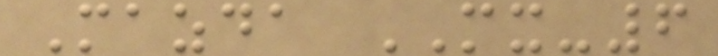Mazda MX-6
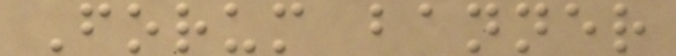Forum banner
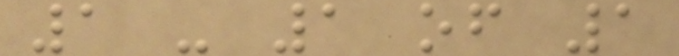1 - 1 of 1
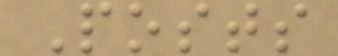Posts
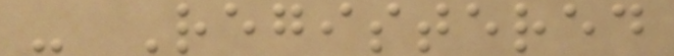- Registered
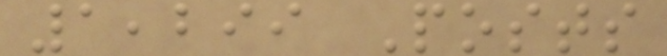1,299 Posts
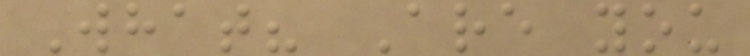What? Are you
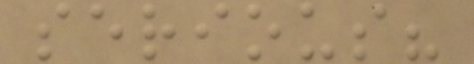serious?
